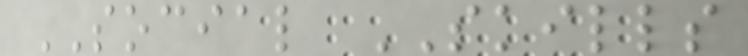SOCIAL SKILLS
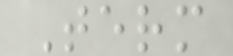Term
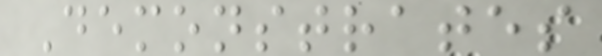Demonstrates
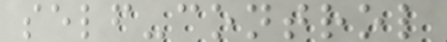self-control
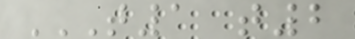T1 T2
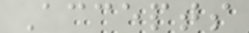Accepts
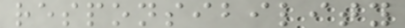responsibility
